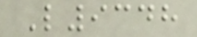L9348
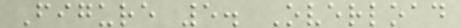Figure 5. Overload
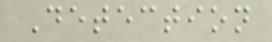Detection
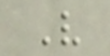V
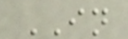IN
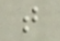t
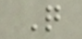Q
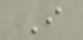I
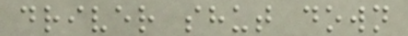driver shut down
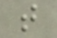t
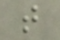t
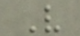V
